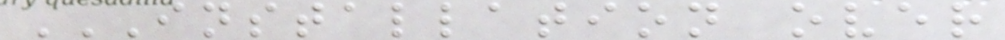INSTALLATION OVER
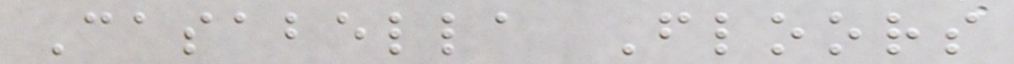Casabella Floors
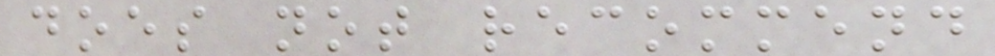does not recommend
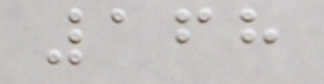168
